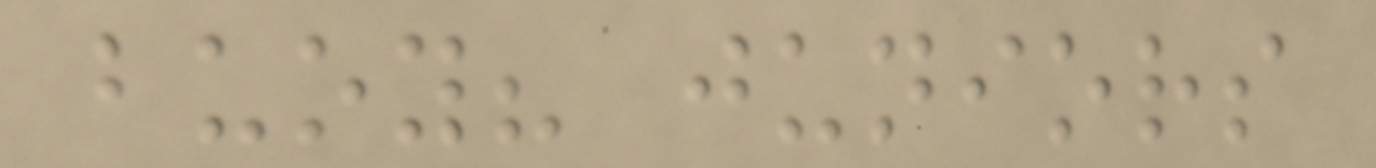buoy? juniors
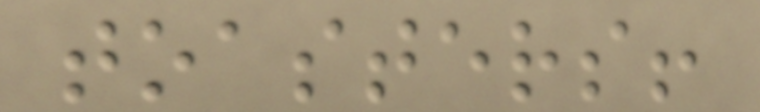toasters!
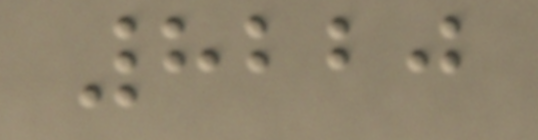8220
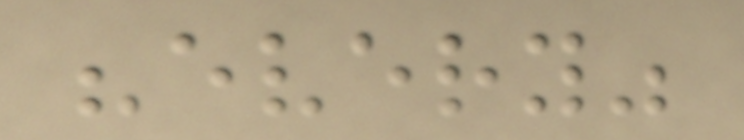"every"
